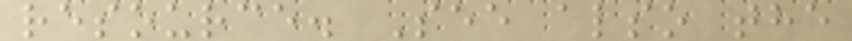resource. See also the
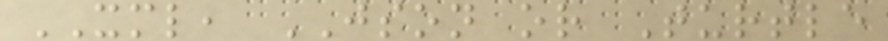XML, JSON or Turtle
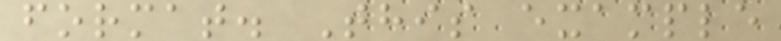format. This example
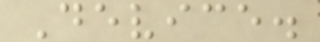Device.
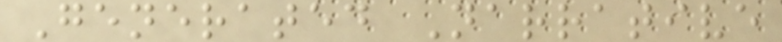Generated Narrative
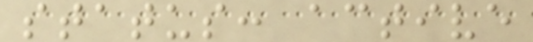status: active
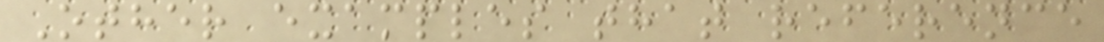Other examples that reference
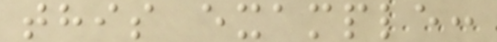this example:
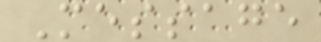Message
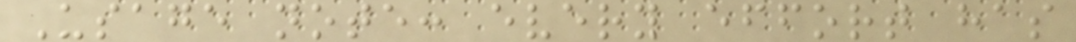Usage note: every effort has
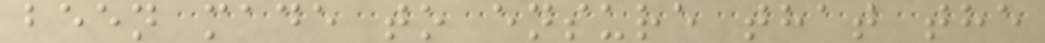been made to ensure that the
